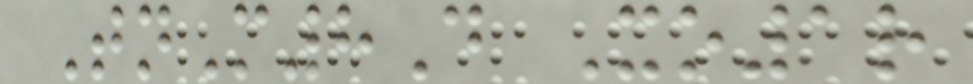TnM8D Xo1r
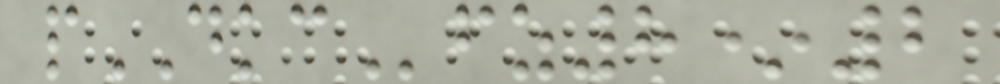pDKCfz8*2
